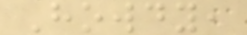Howdy,
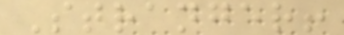Stranger!
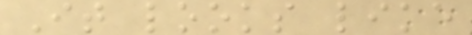It looks like
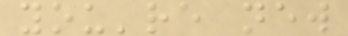you're new
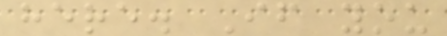here. If you
